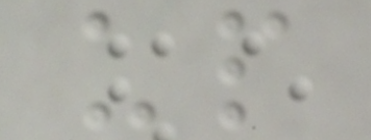up
